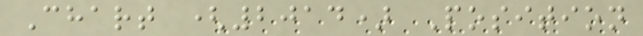Chart (2014) Position
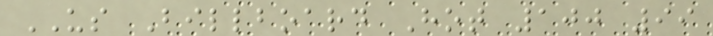US Billboard Hot 100 99
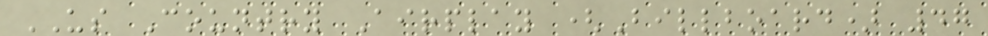US Country Airplay (Billboard) 47
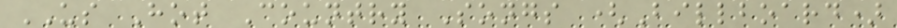US Hot Country Songs (Billboard)
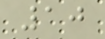10
